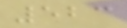523
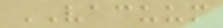VACUUM
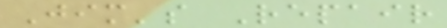Jim's Repair
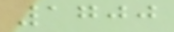1700
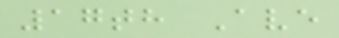17th Ave
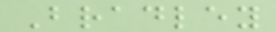Bradley
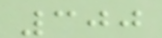300
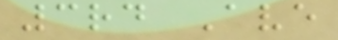3rd Ave
